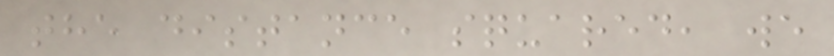the distance squared, we
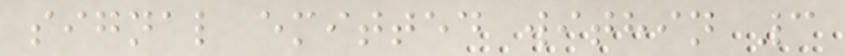signal emitted within 3
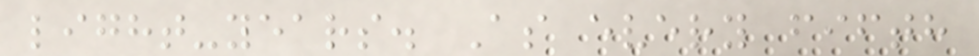light-years. As every fifth
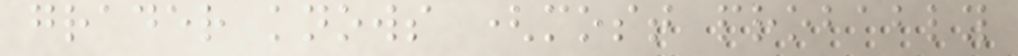grader knows (most probably
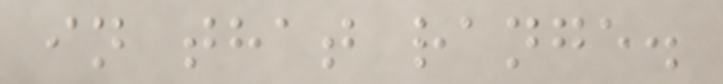in that range.
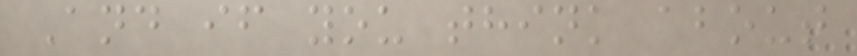And if you think about
